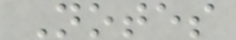Notes
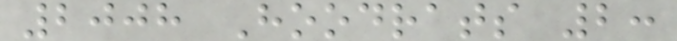2008 Hoodrats 2:
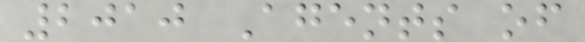2010 Agents of
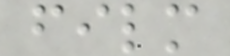film
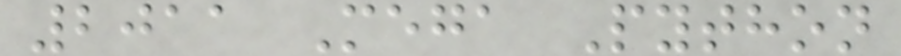2011 Mega Python
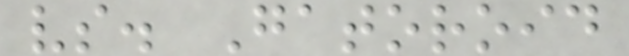vs. Gatoroid
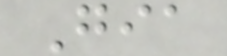Gia
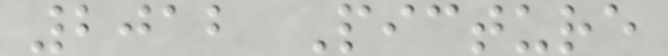2012 Picture
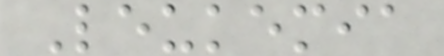Leukemia
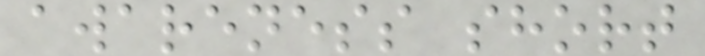awareness short
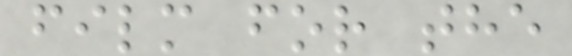film for the
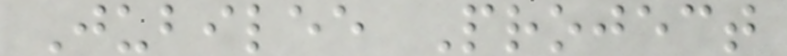Jubilee Project
